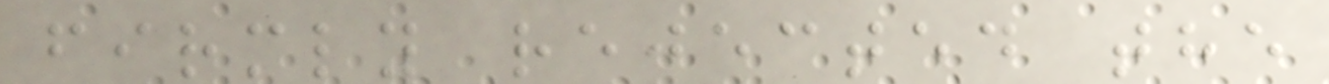firmly rejected the
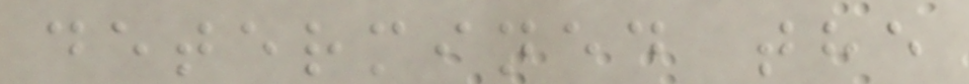determined the
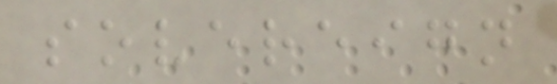sovereign
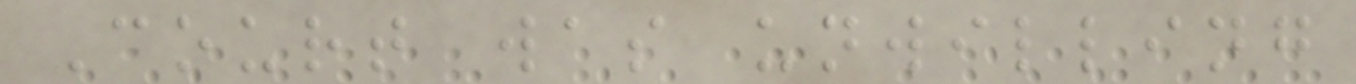Court was unwilling
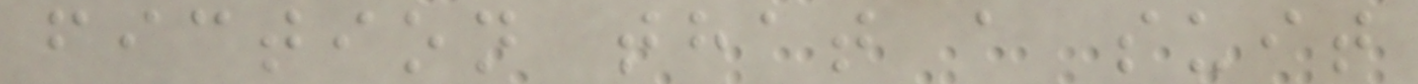fiction that a suit
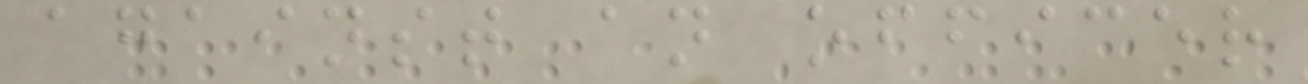against an officer
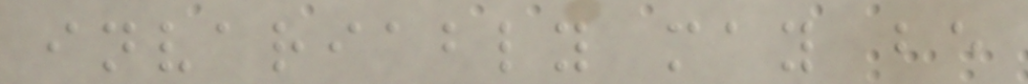invariably may be
